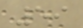59
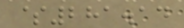$281.14
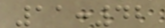11:42
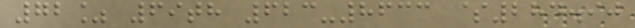72% 69th 623-8633 $284.90
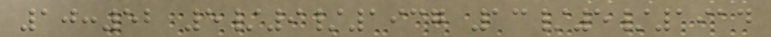10:52 5/9/1937 13/5/1914
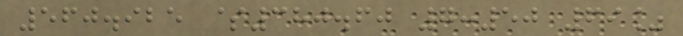560.925 $380.60 7:50 69%
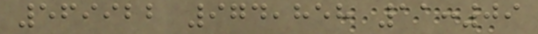569922 974,858 11:09
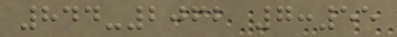844-2062 7:55
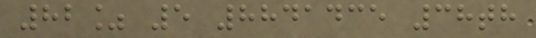82% 5 8841435 38th
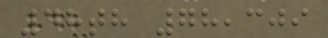48th 78,309
